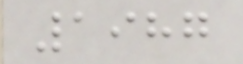1987
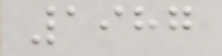1987
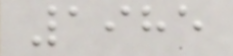1985
